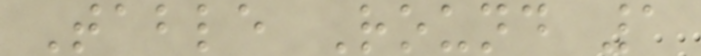Table Round 1
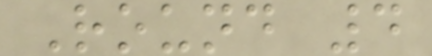Round 4
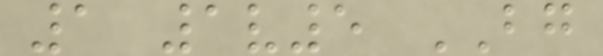1 1v5 BG
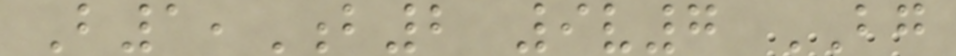B1,B2 9v7 BG
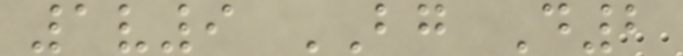1v9 BG D2
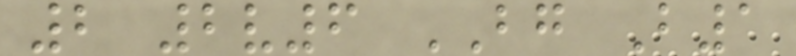2 2v6 BG B1
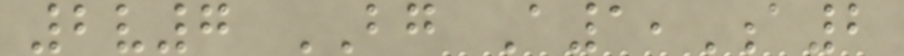2v7 BG A1,A2
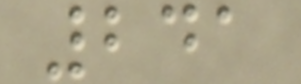241
